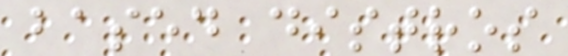based distros
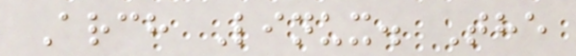Arch Linux. The
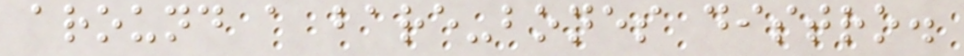around a bare-bones distro.
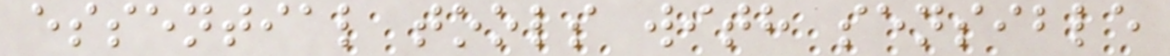essential tools with sensible
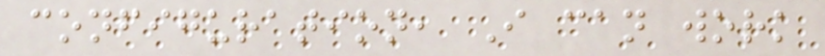configuration, I can work
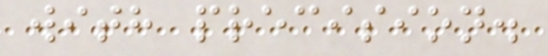with precision.
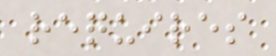requires
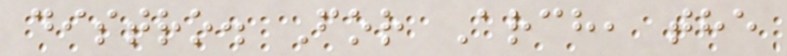distro. For Arch, the
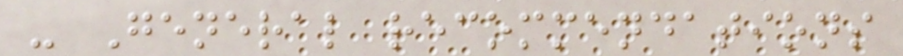- General recommendations
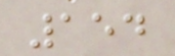154
